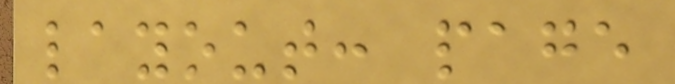layout: page
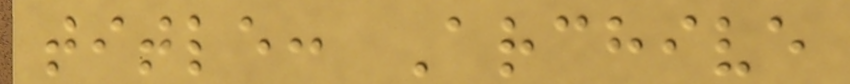title: Archive
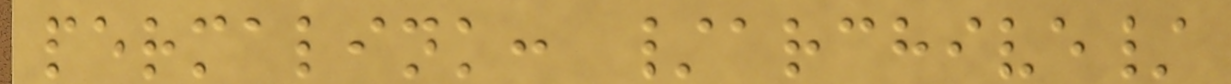permalink: /archive/
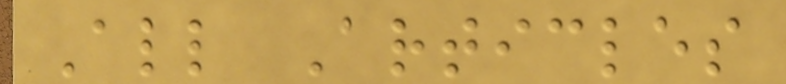All Articles
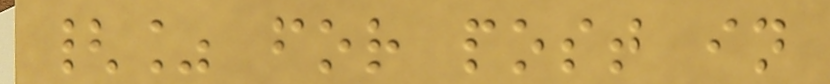{% for post in
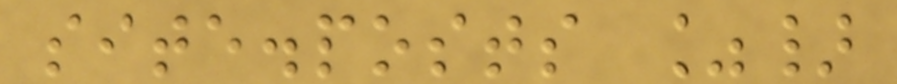site.posts %}
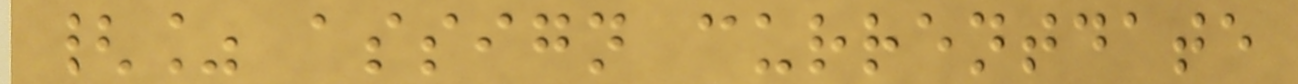{% assign currentdate
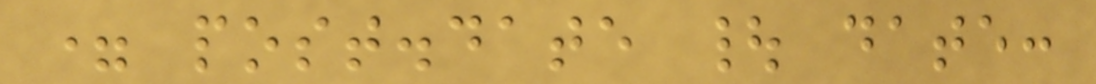= post.date | date:
